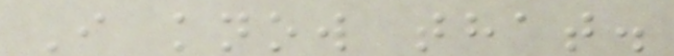I know that.
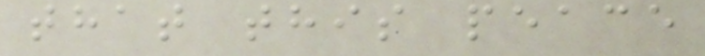that this peace
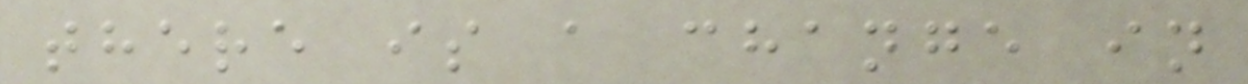there is a change in
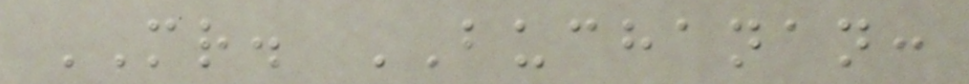MR. BUCHANAN:
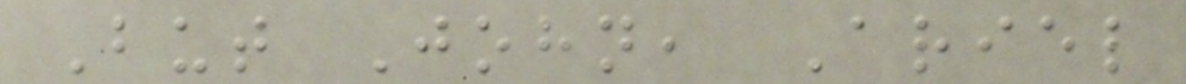But John, Ariel
